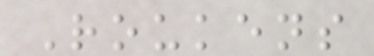Roukens
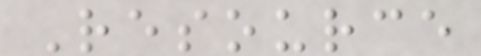Resource
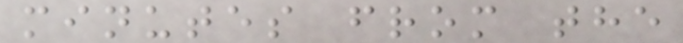minutes from the
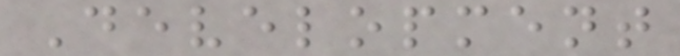Development
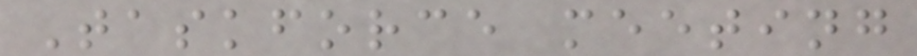Taskforce meeting
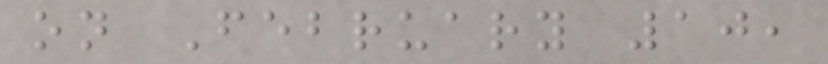on February 10,
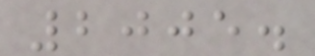2005.
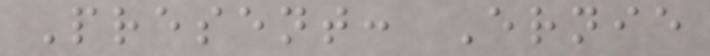Present: Ernie
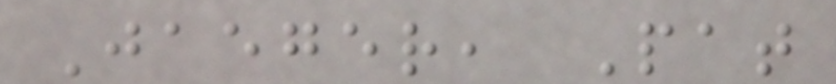Jaeger, Pat
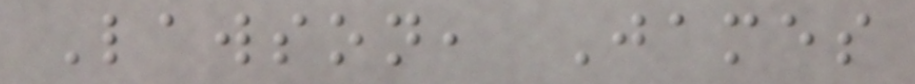Lawson, James
